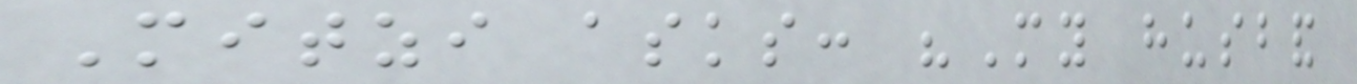Mitzi asks: "My husband
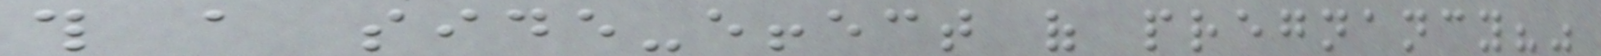this a side-effect of pregnancy?"
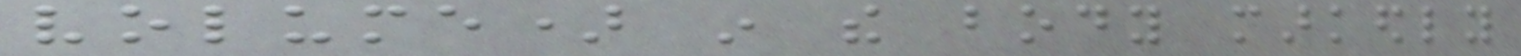volume) in the body markedly
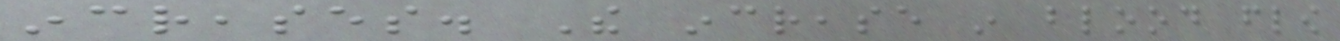increases. The increase in blood flow
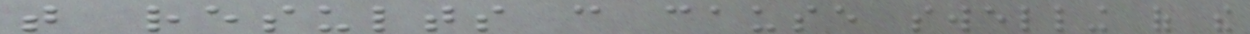that results can cause swelling of the
